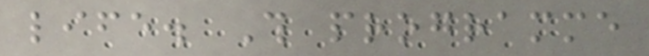life. This programme
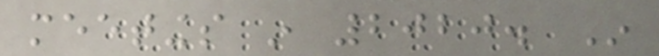meetings in 2020. In
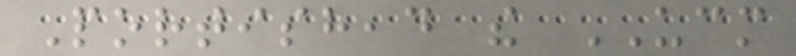Portishead the UCM
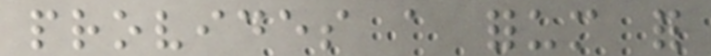provides a forum for
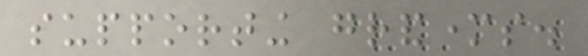supporting grandmothers.
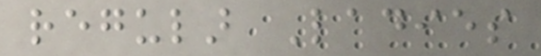regular Ladies
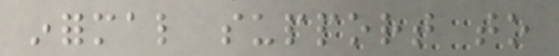informal support to
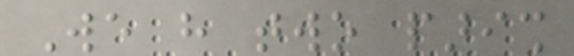We have two parish
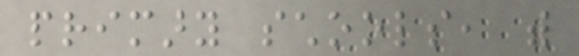primary schools, with
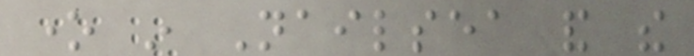one in Nailsea and the
